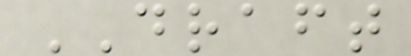DRAFT
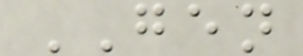GEN
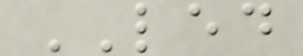LED
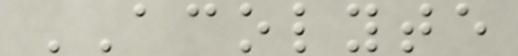ACOLYTE
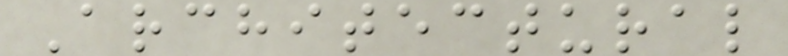Architectural
